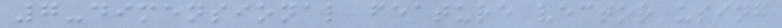7-dimensional feature vector using
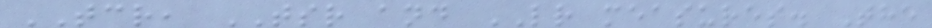TCR, TSR and LR measures. The
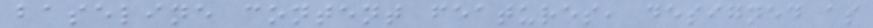baseline content features, designed as
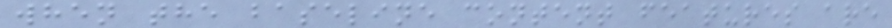when the baseline content features are
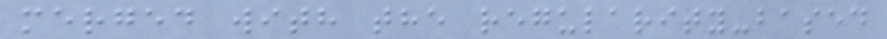merged with the regularity-based
